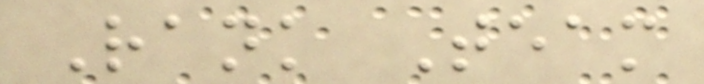Rank Team
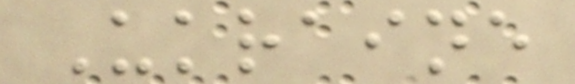Ukraine
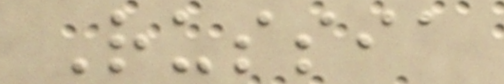Russia
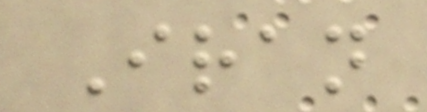Iran
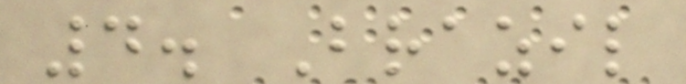4. Brazil
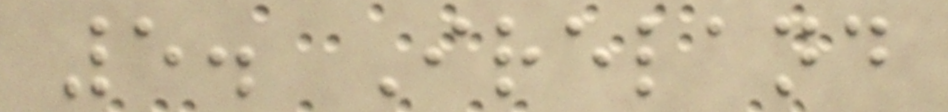5. Ireland
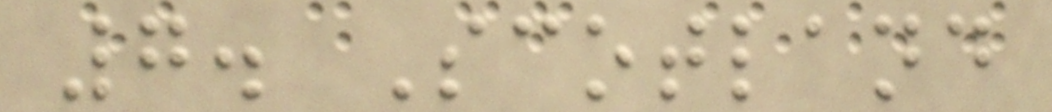7. Scotland
